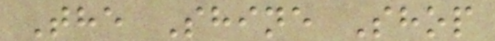The Shine Shop
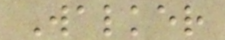Walker
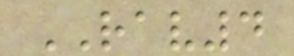RAV4
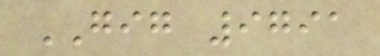GIG 9791
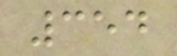354
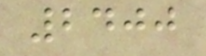2400
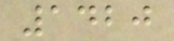1420
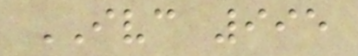IVC 995
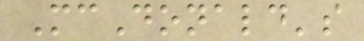McDonald's
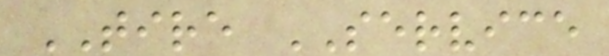TIRE SERVICE
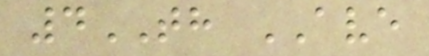4TH AVE
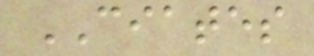CIATES
